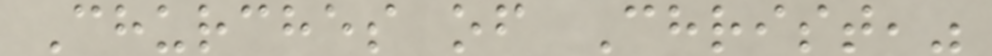Churches of Christ,"
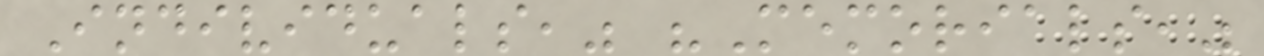Individuals," "Memorials,"
